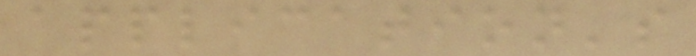application's
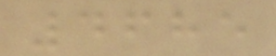4685
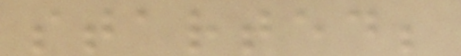started;
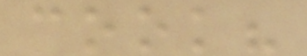cook?
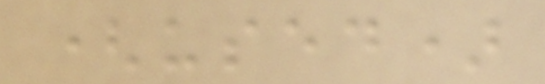(used)
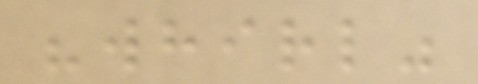"whirl"
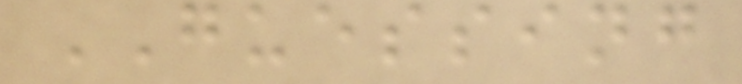GUESSING
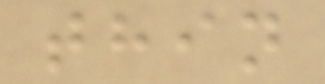thin
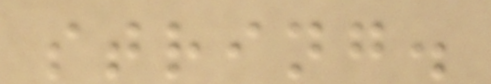string.
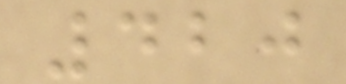420
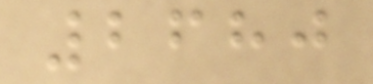2680
